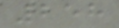258
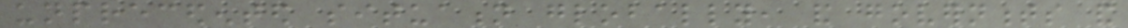unprecedented situation globally, and governments and
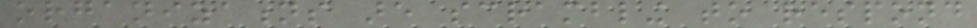organizations are scrambling to respond
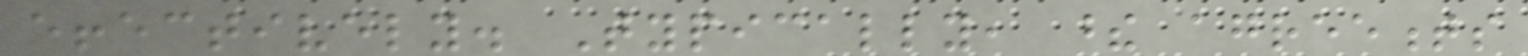effectively. Typically, these agreements
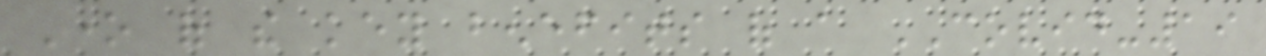One of the key benefits of a COVID-19
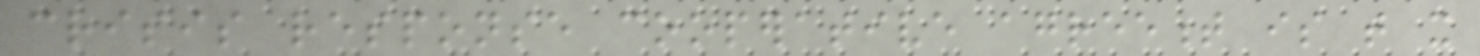crisis response cooperative agreement is that it
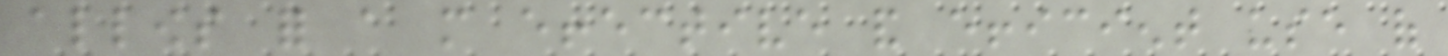allows for a more effective and efficient use of
